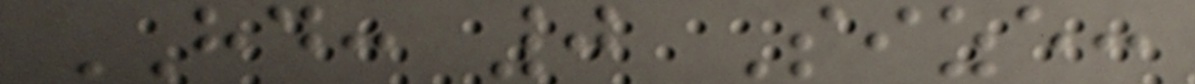HD: 0 Size:
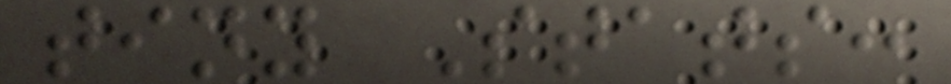tiny Stats:
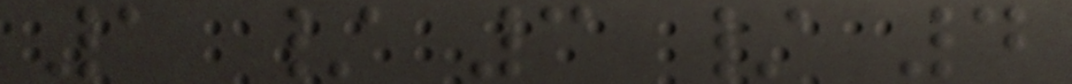1 / 3 / 4
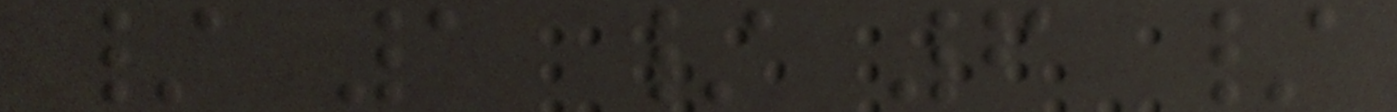/ 1 / 6 /
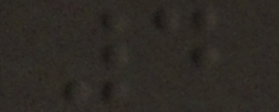4
